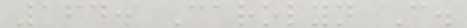164. Carolyn C.
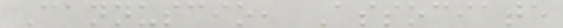Cannuscio, Associate
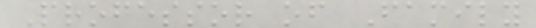Professor of Family
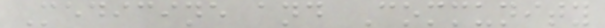Medicine and Community
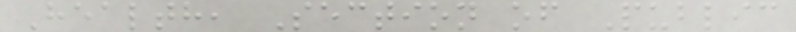Health, Section of Public
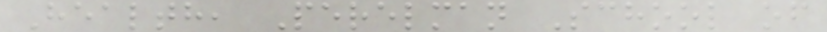Health, Perelman School of
